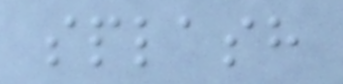splash
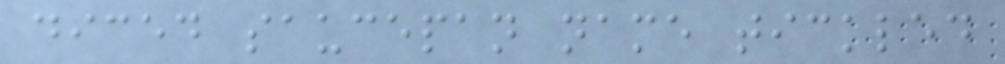diced saucepan name tickled
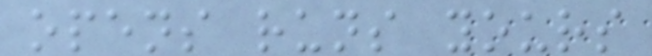opens runs yours
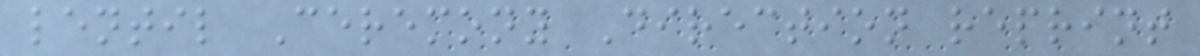lentil Ceremony Direction reprint
